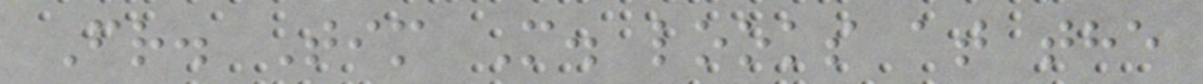Fr. Tim M. looks at the
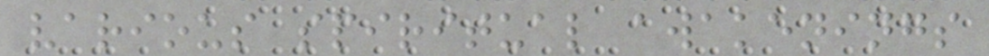various spiritual awakenings
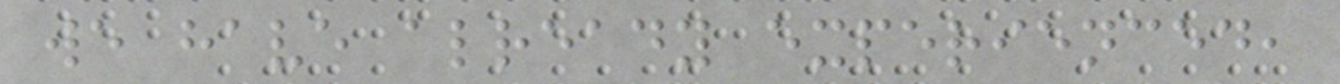we have already experienced,
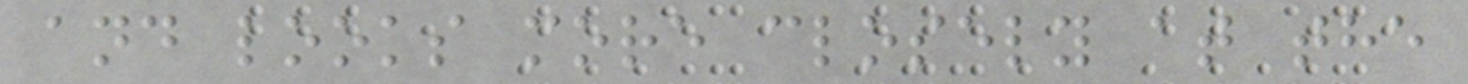and looks more closely at the
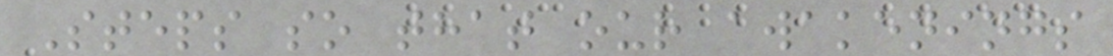Steps so that our awakenings
